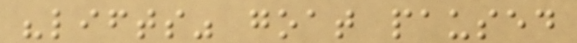"lifts" goat paused
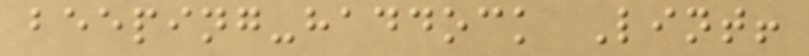beeping-haddock Lint!
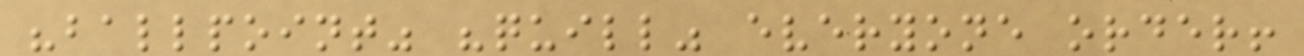"ballpoint" "quill" everyone order!
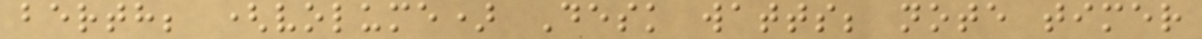berth; (volume) Desk watts; note timer
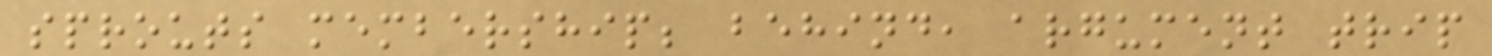sprouts membership; behind, argument trip
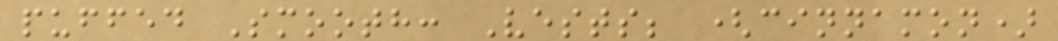puffed Smooth: Vests; (cinnamon)
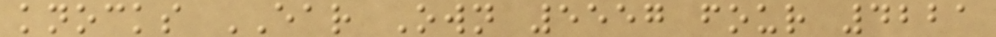knocks EAR Own 5557 four 4221
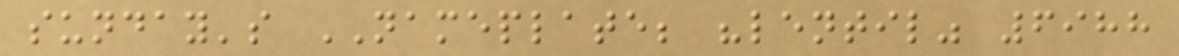sunday's NAMEPLATE; "lentil" 6988
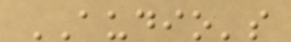AUDIO's
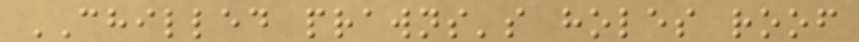CHILLED prawns's holes roof
